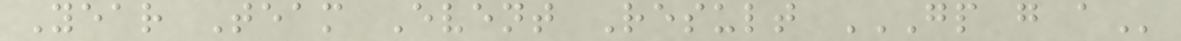Year Team Event Result GP G A
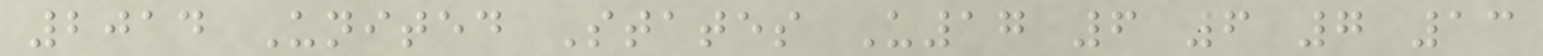2014 United States U17 6 6 7 13
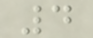4
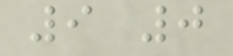9 0
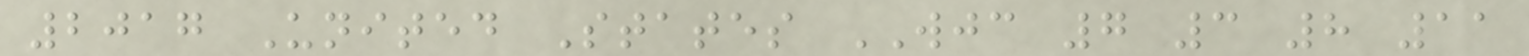2017 United States WJC 7 3 8 11
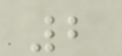2
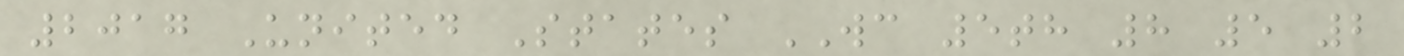2017 United States WC 5th 8 5 2
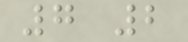7 2
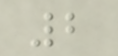2
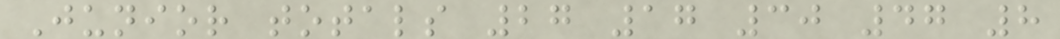Junior totals 27 17 30 47 8
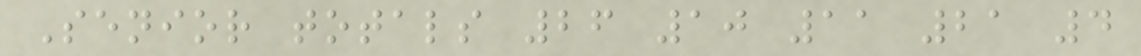Senior totals 26 10 11 21 4
